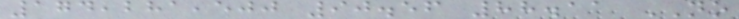174,281,500 90.56 88.11 NO
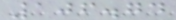106.74
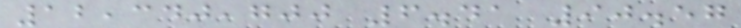12,340,700 6.41 90.57
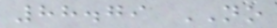88.79 NO
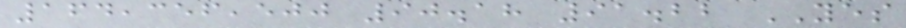164,356,500 90.18 91.22 YES
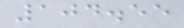104.55
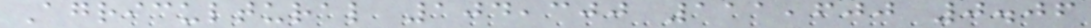Agricultural 104,300 111,600 0.06
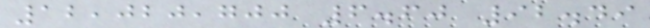12,020,700 6.60 92.49
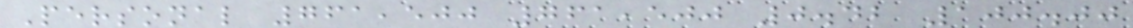Personal 761,500 761,500 0.42 100.00
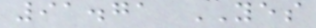91.71 YES
